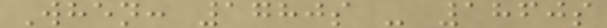When: 1780s - 1860s
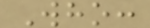Who:
